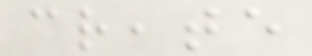create
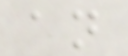an
